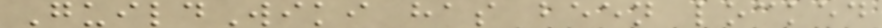GuildWiki has been locked
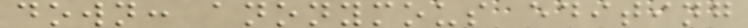down: anonymous editing
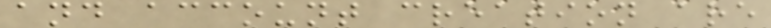and account creation are
